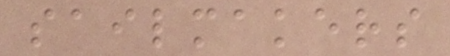sailmakers
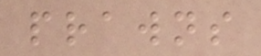prawns
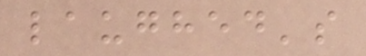laughed's
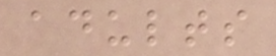adults
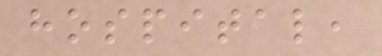hospital,
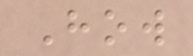How
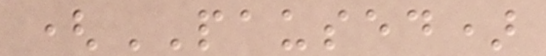(PAUSED)
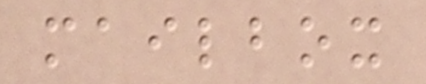mailbox
